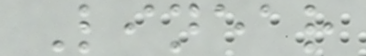Linear
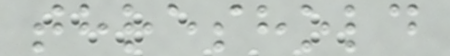threshold
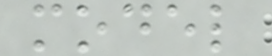model
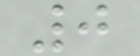0
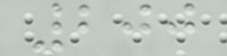200
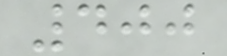400
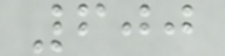600
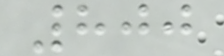800
